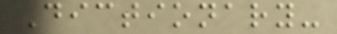Dictionary-
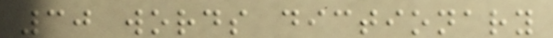30 words dictionary
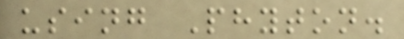using Phyton.
